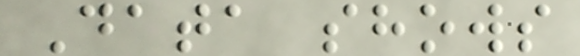Data shows
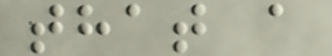that a
